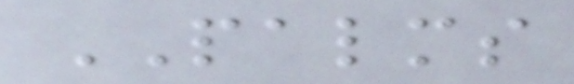PALMS
